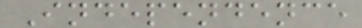Independence
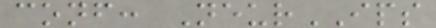conf: NeurIPS
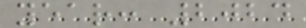year: 2024
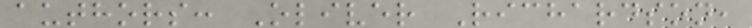authors: Oliver Richardson,
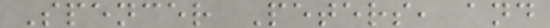Spencer Peters, and
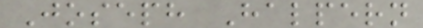Joseph Halpern
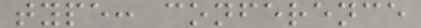type: conference
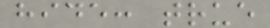hide: true
